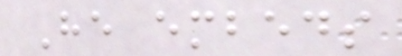He embeds
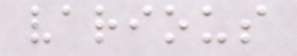various
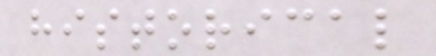historical
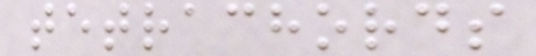tetrachords
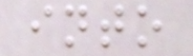into
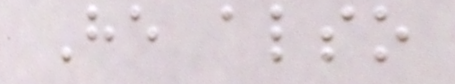He also
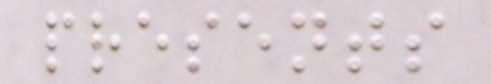presents
